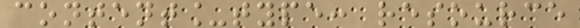content_type: resource
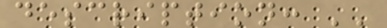description: ''
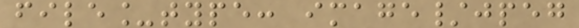file_type: image/jpeg
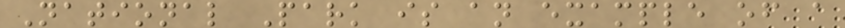National Park is an example of a
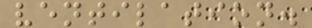ventilation.
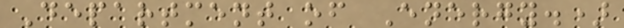Department of Energy.)
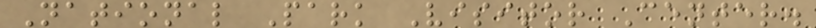National Park Visitor Center.
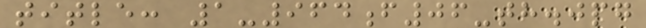title: 1-964f06-th.jpg
